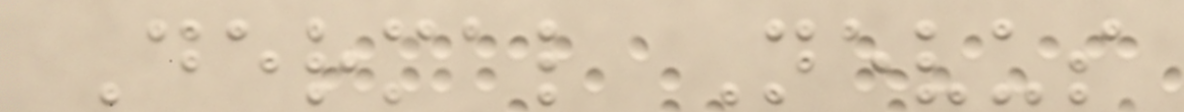Dermal Nevus
